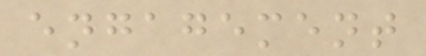engagement
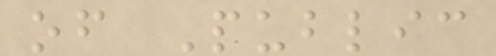of Public
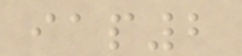iap2
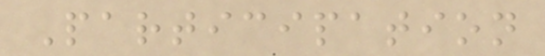Participation
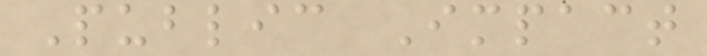Public Impact
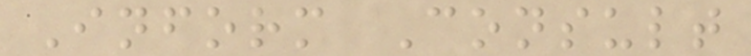Inform Consult
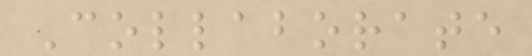Collaborate
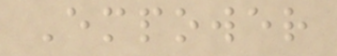Empower
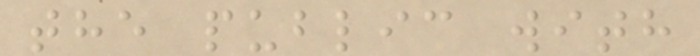the public with
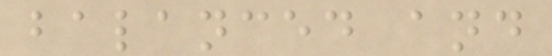balanced and
